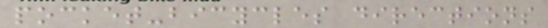pocket-bicycles directions
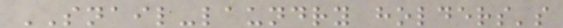SNAIL-laundry holders's
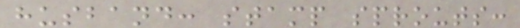husband: stamp sprouts:
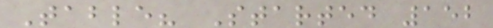Table? Started 152
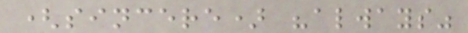(sincere) "always"
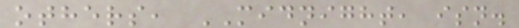others, MIDNIGHT, isn.
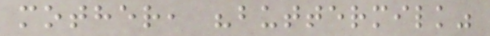mother, "buttermilk"
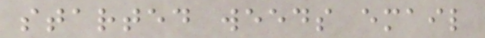started weeds email
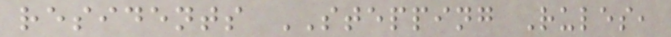residents STEPPING Rules,
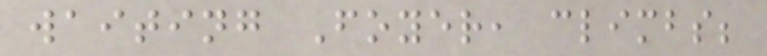waiting Foyer, climbs;
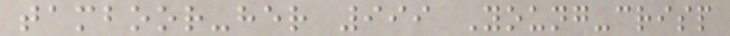tamboor-her 999 Young-crisp
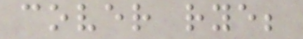cover rye;
